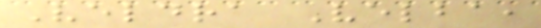Veldra Velba,
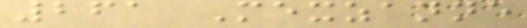261 Mexzanne
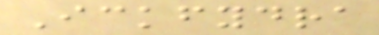Ickfydra
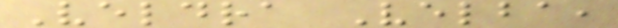Veldra Velba,
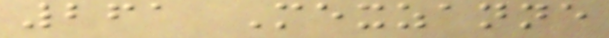261 Mexzanne
